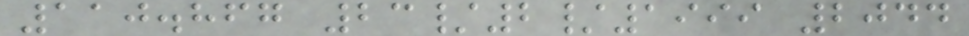110.867 23/2/1999 2044
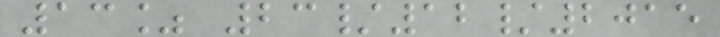13% 23/12/2015
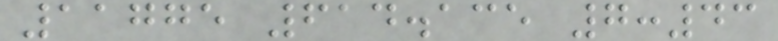11775 614.135 7:43
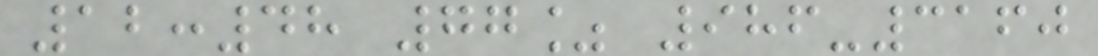12:48 77% 986-3160
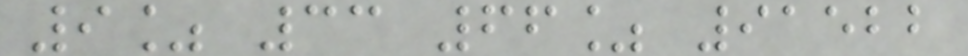9% 33 66% 91522
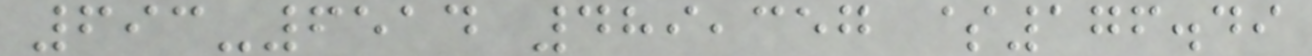693-6514 489,357 $176.49
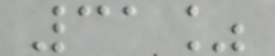31%
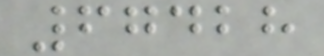67428
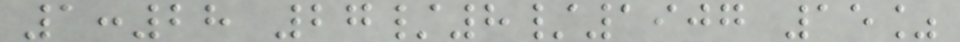1:28 27/8/1907 15%
